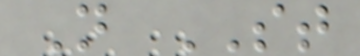N ST
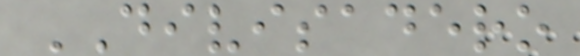DIVISADERO
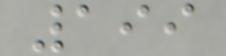199
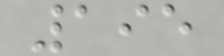195
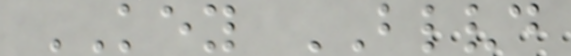KEY BLVD
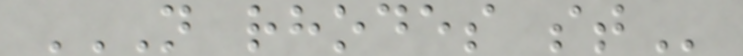N RHODES ST
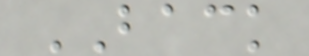BACK
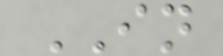IN
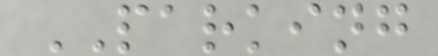PARKING
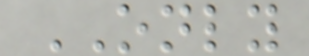ONLY
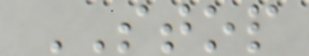STOP
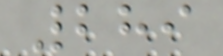289
